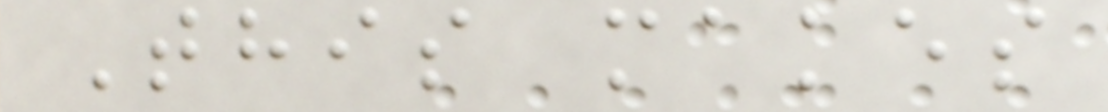This makes
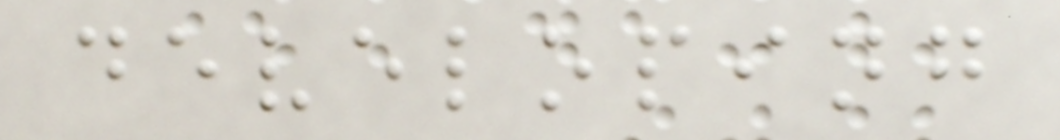developing
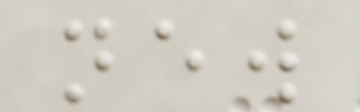new
